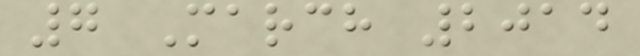7 March 2014
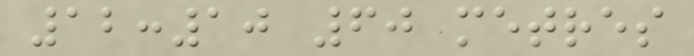12:10 60 metres
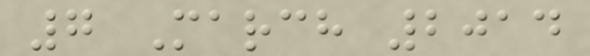7 March 2014
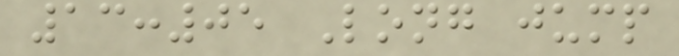13:05 Long jump
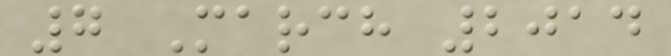7 March 2014
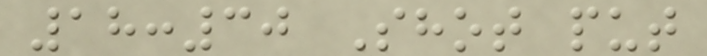18:30 Shot put
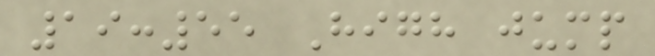19:55 High jump
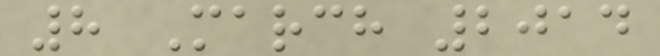8 March 2014
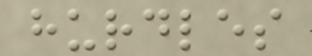hurdles
